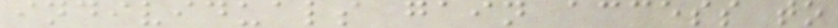individuals gain access to
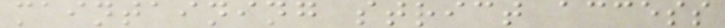maintaining strict access
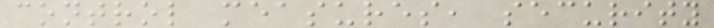control measures, security
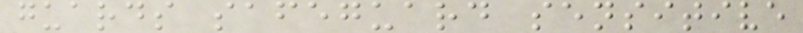guards safeguard sensitive
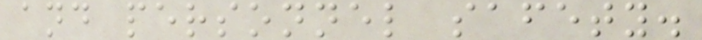and personnel safety.
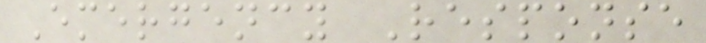Emergency Response
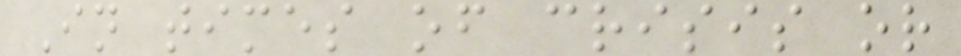In times of crisis or
